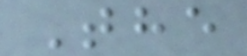The
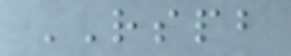RSPB
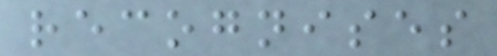recognises
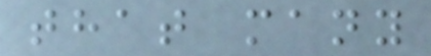that many
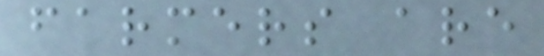farmers are
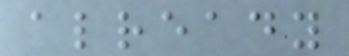already
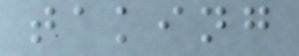taking
